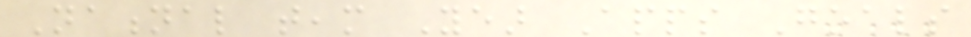National team Year Apps Goals
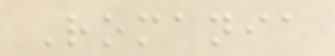Romania
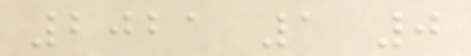2021 1 0
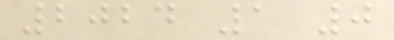2024 1 0
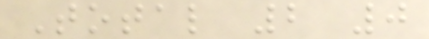Total 2 0
